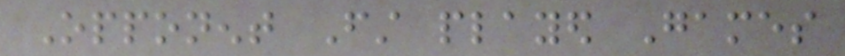Opponent First played Games
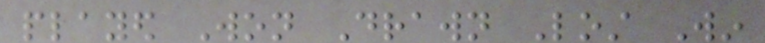played Won Drawn Lost Win
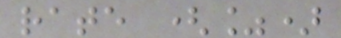rate (%)
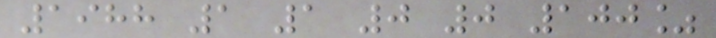1988 1 1 0 0 100%
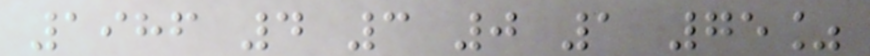1986 4 3 0 1 75%
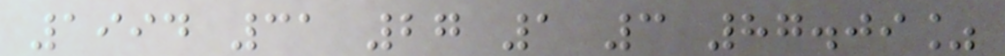1994 31 27 1 3 87.09%
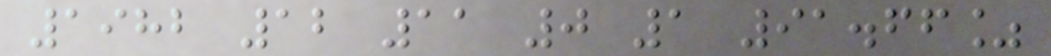1982 12 11 0 1 91.66%
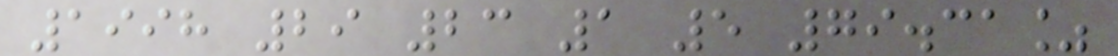1998 29 23 1 5 79.31%
